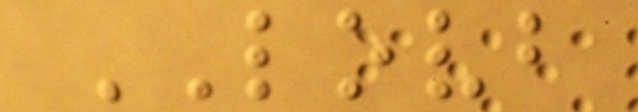LOVB
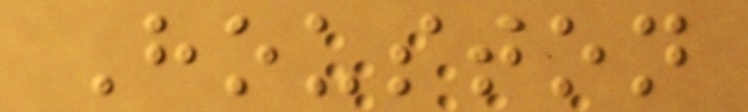Houston
